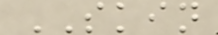SKIN
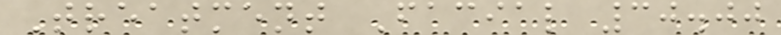Treatment Facial 30.00
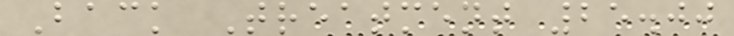Back Treatment 25.00
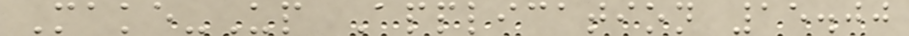Make-Up Application 15.00
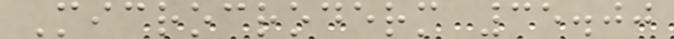Microcroderm 35.00
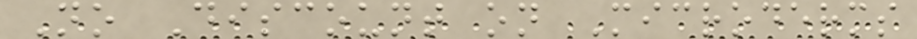No Discount on Microderms
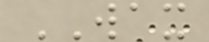WAX
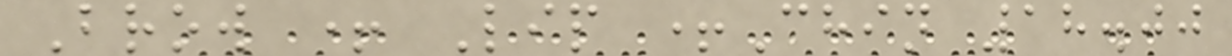Brow + Lip +Chin 18.00
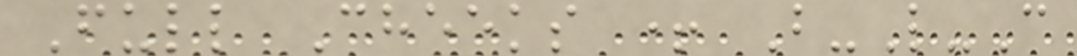Full Cheeks + B-L-C
